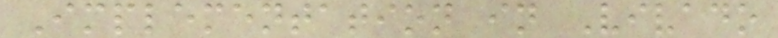Implementation in Vivado
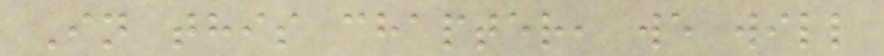In this chapter, we will
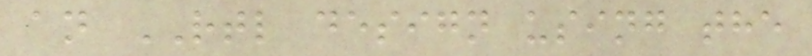an RTL design using the
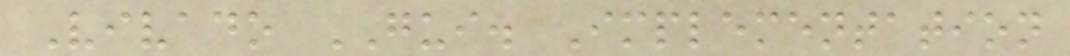Vivado GUI. Implementation
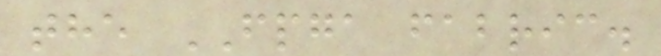the FPGA fabric.
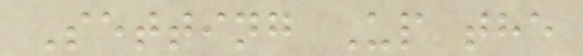Setting Up the
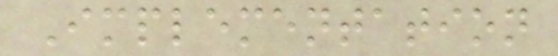Implementation
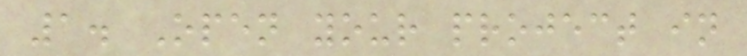1. Open your project in
